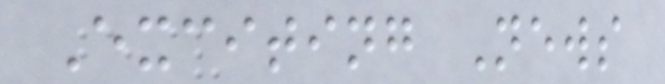Exciting News
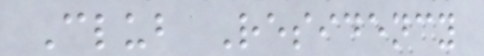Club Residency
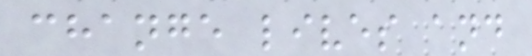change lives and
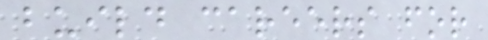build careers for
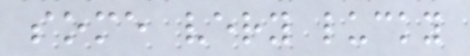some very lucky
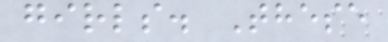girls. These
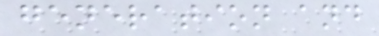generation and
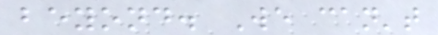beyond. We can't
